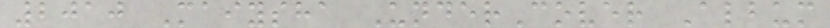2010 Maiysha UnderCover Album
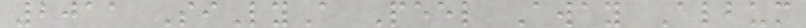2011 SiLyA Peel Away Album
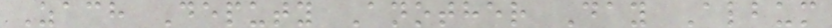Zach Deputy Another Day Album
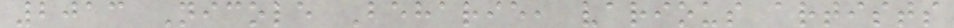2013 Nicole Beharie, various artists
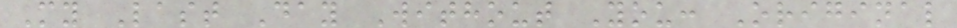My Last Day Without You: Original
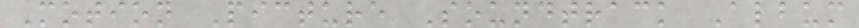Motion Picture Soundtrack Album
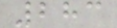283
